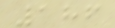186
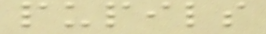pupils
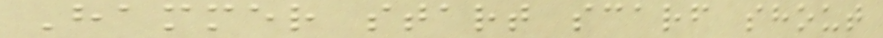Hammer start scarf shout
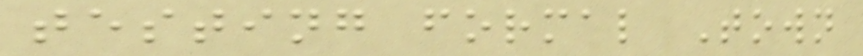testing formal Town
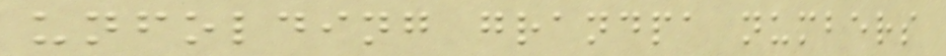unfolding grandpa numbers
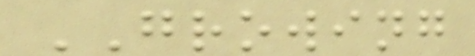GROWING
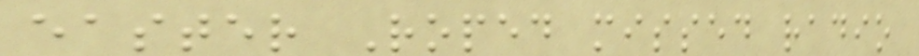easter Roped missed radio
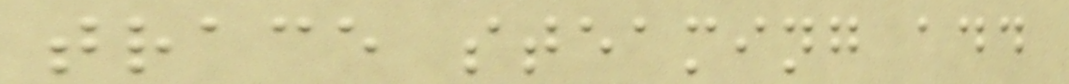trace steaming add
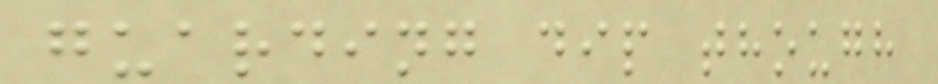guarding dip though
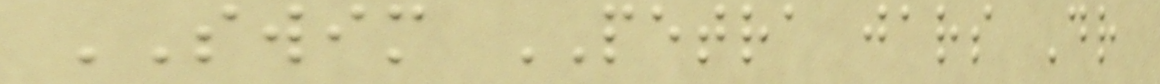SWIM PETRA jars Dr
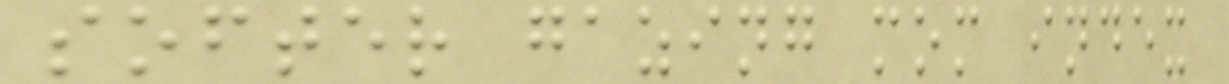softer gazing mom index
